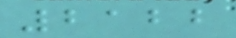2122
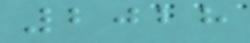2028
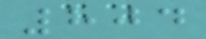804
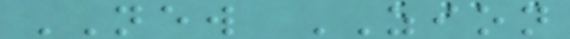NEW ZION
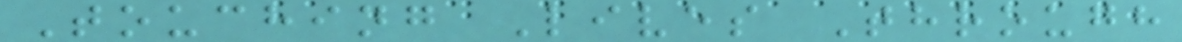Touching Lives Through
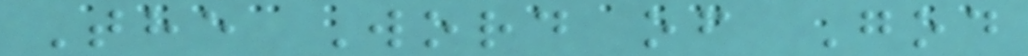The Word of God
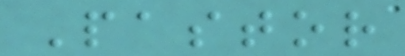Pastor
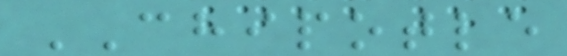CHIPOTLE
